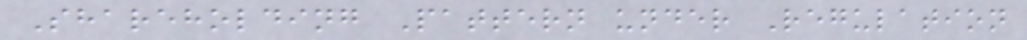Shareholding Pattern under Regulation
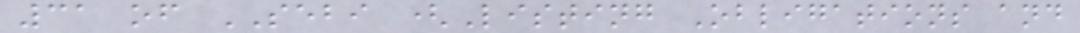31 of SEBI (Listing Obligations and
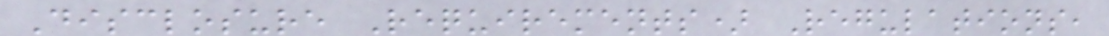Disclosure Requirements) Regulations,
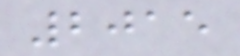2015
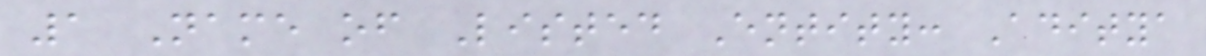1 Name of Listed Entity: Aditya
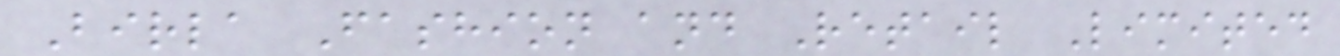Birla Fashion and Retail Limited
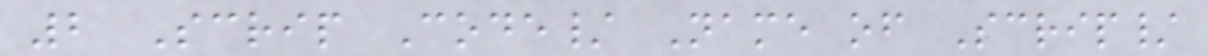2 Scrip Code/ Name of Scrip/
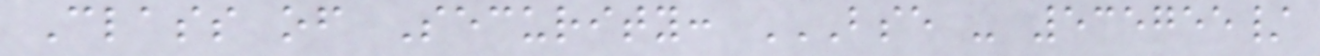Class of Security: BSE - 535755/
